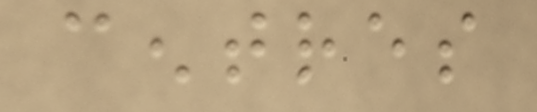centres
